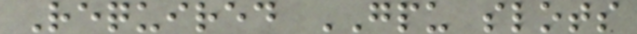Required GPU slots
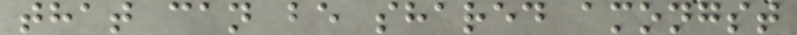that can be shared amongst
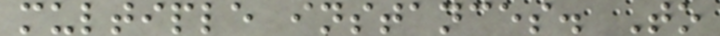multiple instances. To
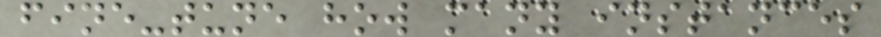fine-tune how many instances
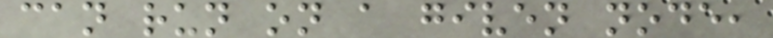can run on a given node,
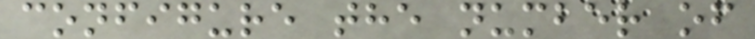configure the number of
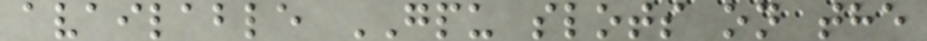available GPU slots on the
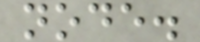node.
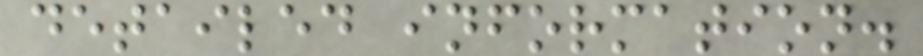detailed information.
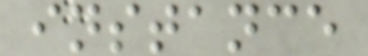instance
